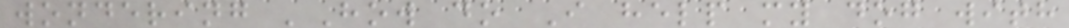wondering 'How do I help my dog with
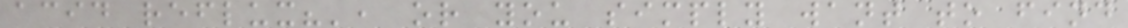acid reflux?', or you simply want to find
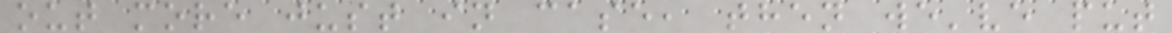out more just in case, then we've put
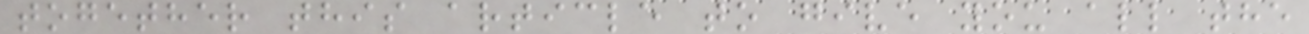together this article to give you all the
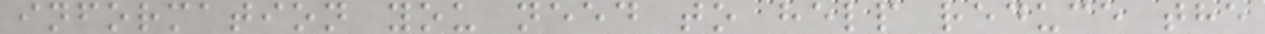information you need to help reduce the
